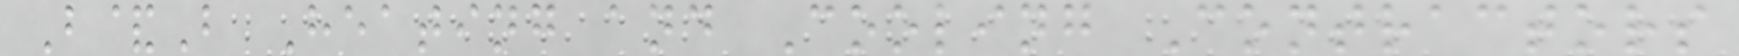B&B Heating and Cooling Contractors
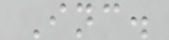Inc.
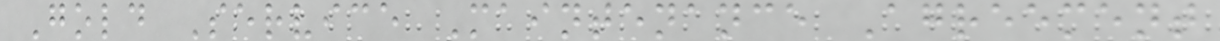Gold Service Maintenance Agreement
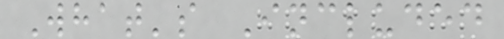What's Included
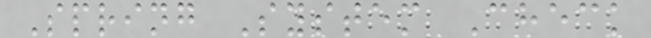Spring System Check
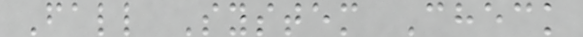Fall System Check
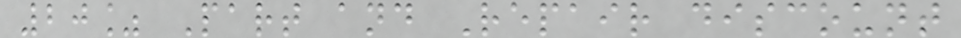20% Part and Repair discount
